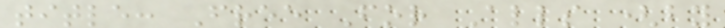title: Free For Alls (by
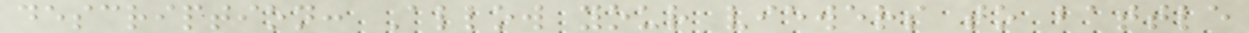description: Allow your viewers to battle
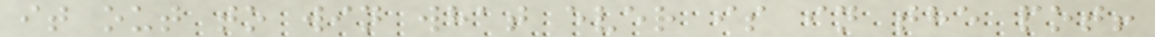it out to win what ever is in the pot!
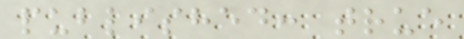published: true
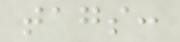tags:
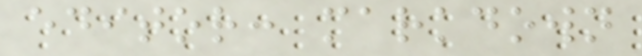editor: markdown
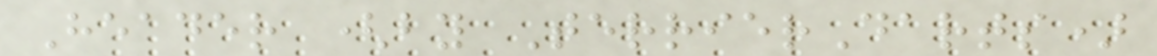Header (by TerrierDarts)
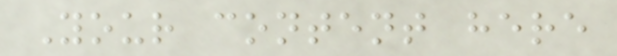Your content here
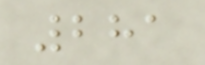281
